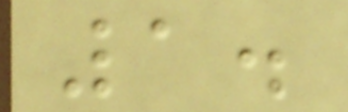1.
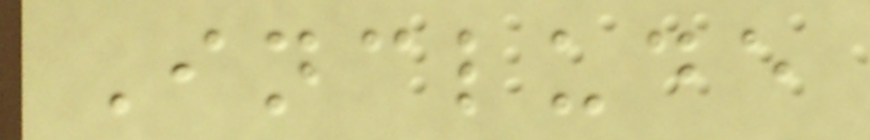Include
